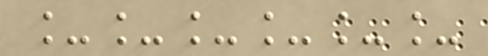______
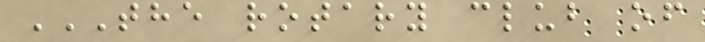THE ROTARY CLUB OF
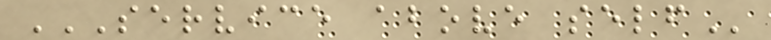SERVICE ABOVE SELF
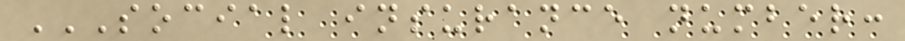SOCIAL INSURANCE NUMBER:
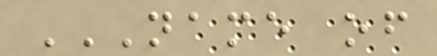NAME OF
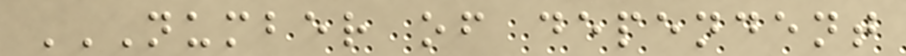NUMBER OF DEPENDENT
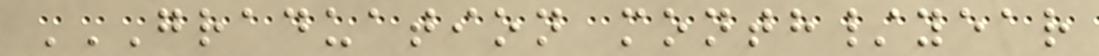GRADUATION MONTH/YEAR
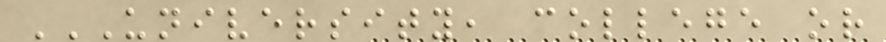UNIVERSITY, COLLEGE OR
